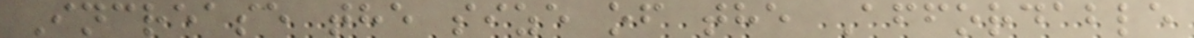Increase the size of the Affordable
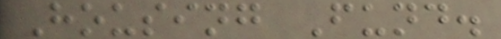Housing Fund.
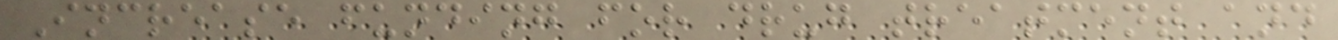Increase funding for drug treatment and
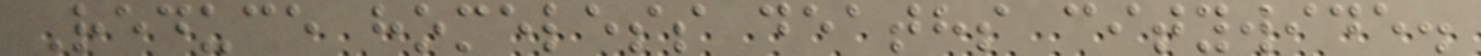Reduce homeless deaths citywide.
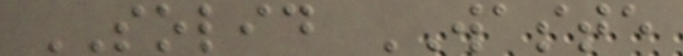SOLID WASTE
